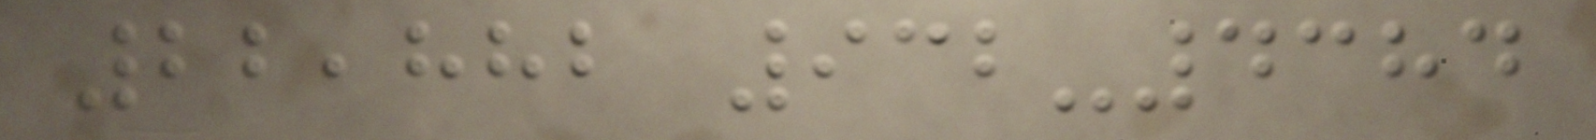22,882 932-4384
